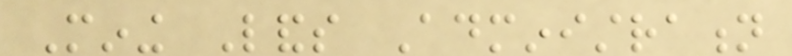Mining Lands Administration
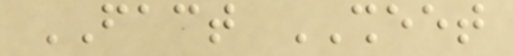FACT SHEET
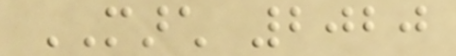MARCH 2020
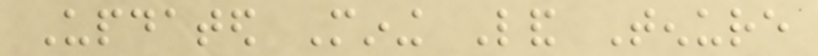Updated Mining Land Tenure
